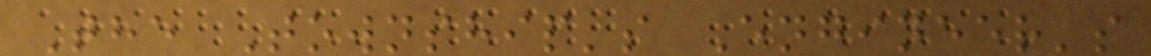The Township's Engineer's
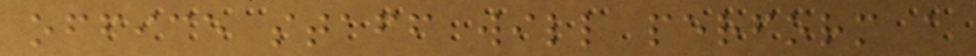office staff will perform a
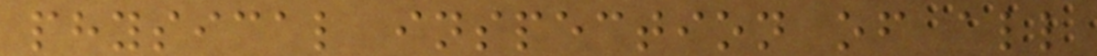physical inspection of all
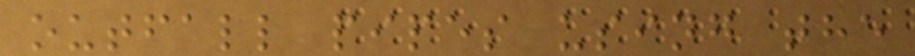outfall pipes using the
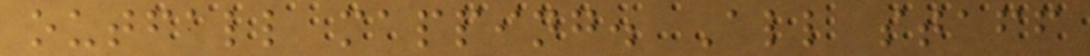outfall mapping. All staff
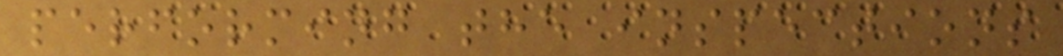performing the inspections
